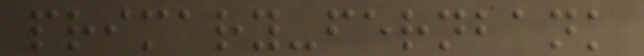primary-fernbank
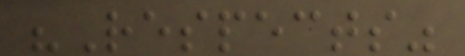"Respects"
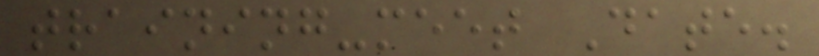training-meet Date.
